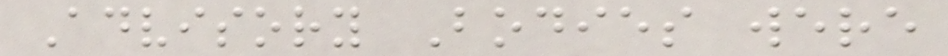Advisory Bodies were
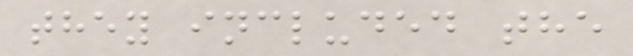they included the
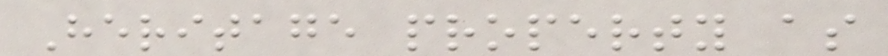Heritage property as
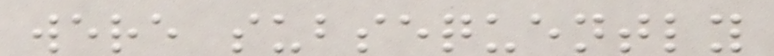were subsequently
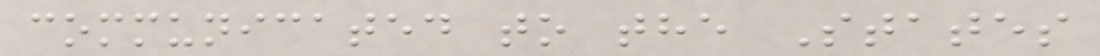communicated to the States
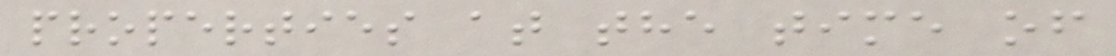properties at the time of
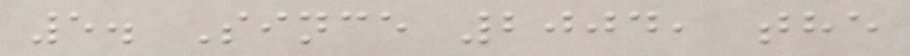5. Since 2004, the
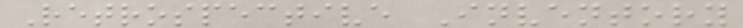Retrospective Inventory
